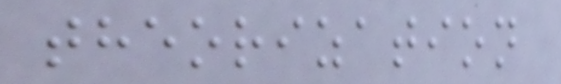theorization
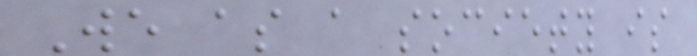We as a society is
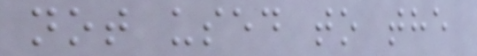not used to the
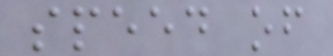speed of
